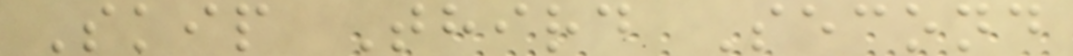Skip Third Second
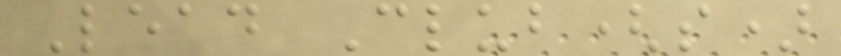Lead Club(s)
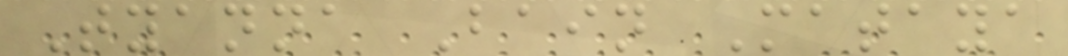Tyanna Bain Mataya
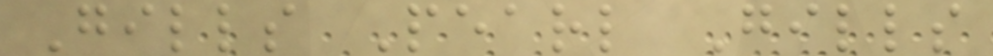Gills Pearl Gills
